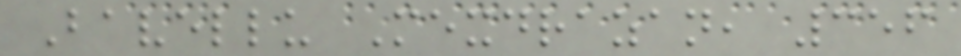Bavellu Mexdrazan, 356
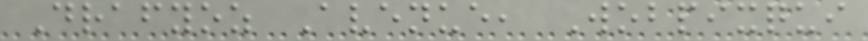Drafyoz Avenue, Wobpixqui
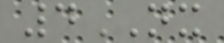4NX
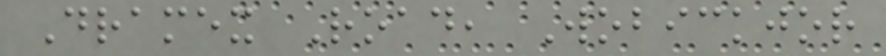Dramex Road, Wobickjor
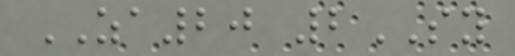ZA20 2SY
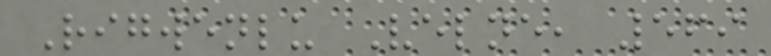Rigwenlu Velne, 569
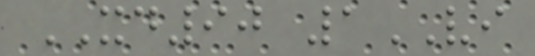XD90 1VI
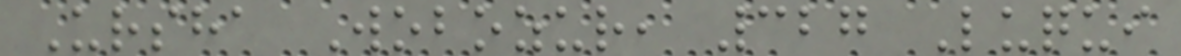Ursha Wobozur, 327 Luqui
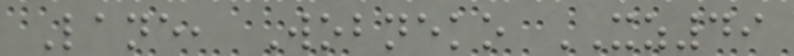Lane, Wobneko XZ49
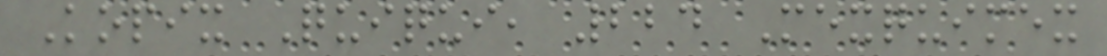Kopix Quiqui, 224 Mexquimex
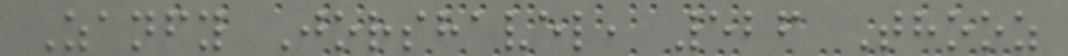Zanfy Jorshavel, 526 Thooz
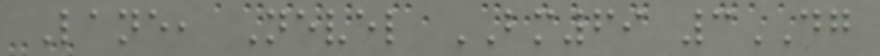Lane, Nevel BM69 3DG
